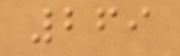269
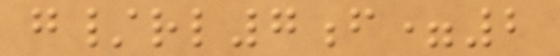g/rl7f=2
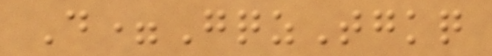D=GqzTgkq
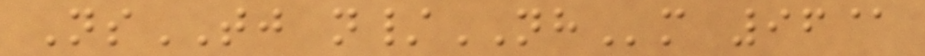NsTJ n/NHm 96@
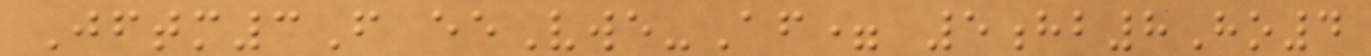Jftm3F eeVwe-Af= 5hb8Ho4
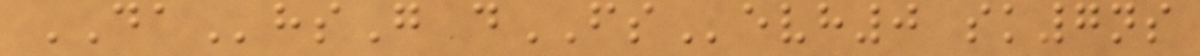DAhsG dFSevh0 sk7ns
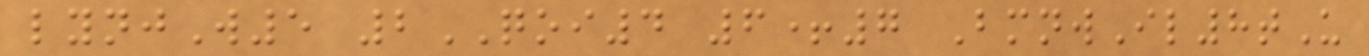lynjW5 2QOI4 6+7 BmnwIl8tU
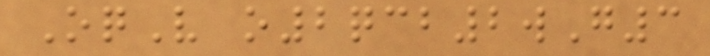OqV o2qcb2wG3
